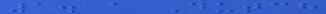1. a Dutch
